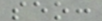seo:
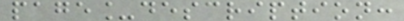page_description:
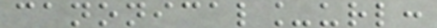canonical_url:
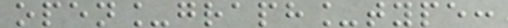open_graph_type:
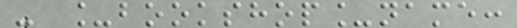- _bookshop_name:
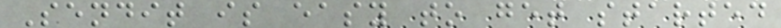Sendit is easy to get started
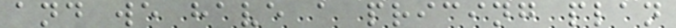and we have a pricing plan
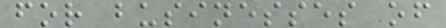for businesses of
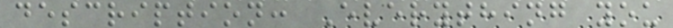description: Everything you
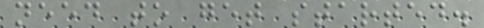need to get started.
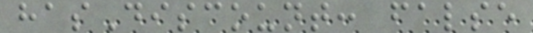hasDiscount: false
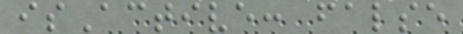isActive: false
